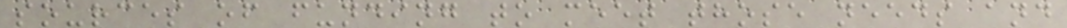sources of funding to meet those needs and
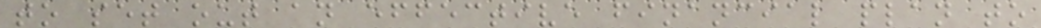to set out an effective financial plan to
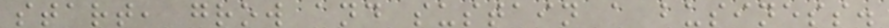start, grow and sustain a business.
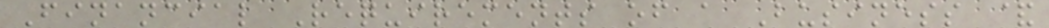Financial Requirements of a Business &
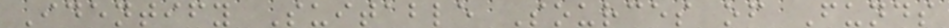Identify Suitable Sources of Funds
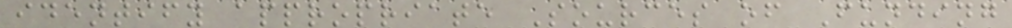identify appropriate Sources of Funding
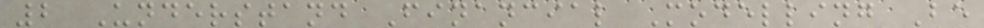2 Understand Financial Modelling Be
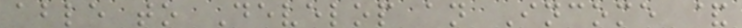able to Develop an Income &
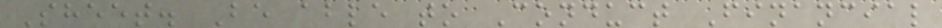Sheet. Be able to Conduct Financial
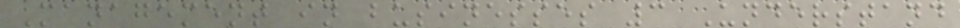Management in businesses 3 Understand
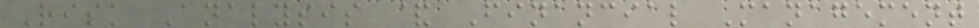Risk Analysis & Financial Management
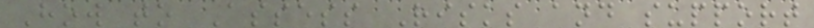How to Assess Risks and support
